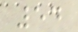54
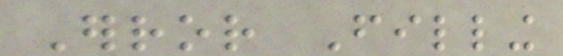Error Filling
